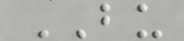BU
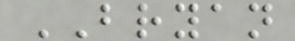BRYAN
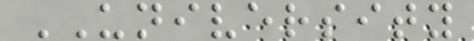UNIVERSITY
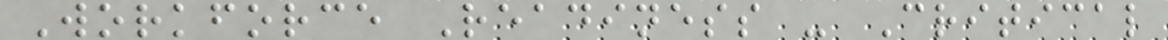Workforce Readiness - Critical
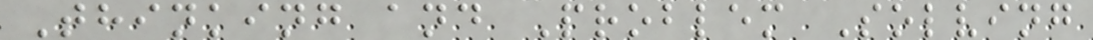Thinking and Problem Solving
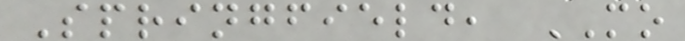Springfield, MO
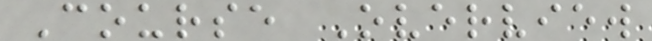Course Overview
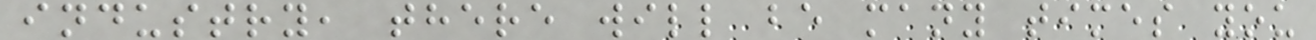industry, there will be many times you
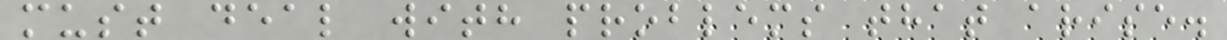must deal with problems that arise.
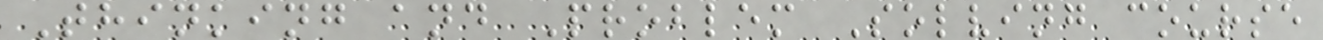Thinking and Problem Solving course
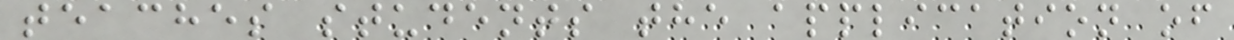teaches students the application of
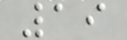19
